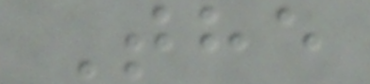The
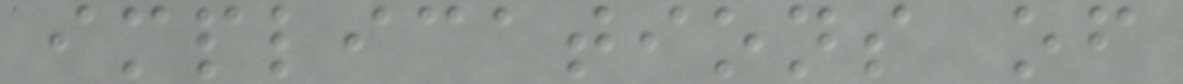implications of
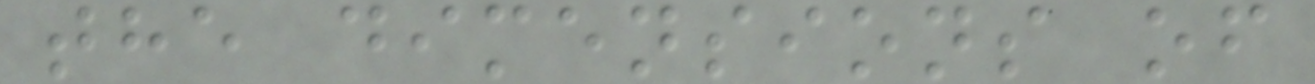the dimensions of
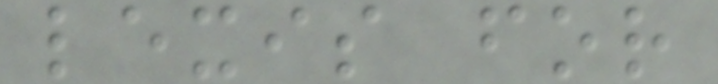lexis for
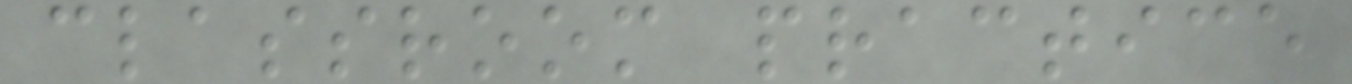classroom practice
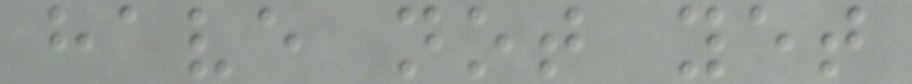have not yet
